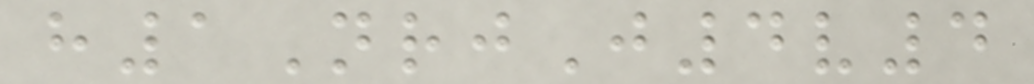h1NrjJ4v4
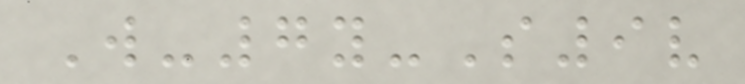W-7y-S9v
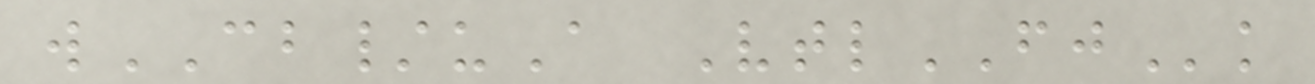wCB/uA VtlFJk
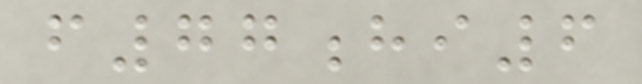f77hi6
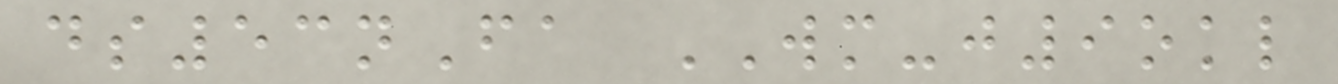ds53nFa WM-j9okl
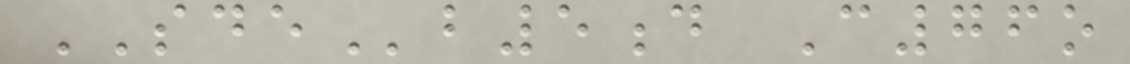SDEb5d C76o
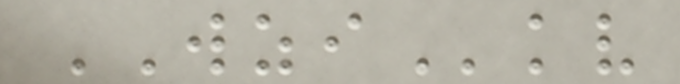WZIkv
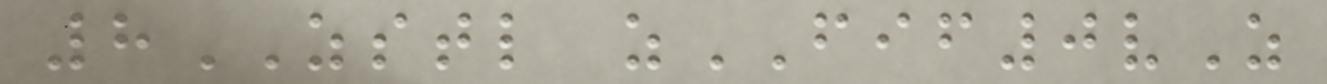8ZSTL zFIF0vZ
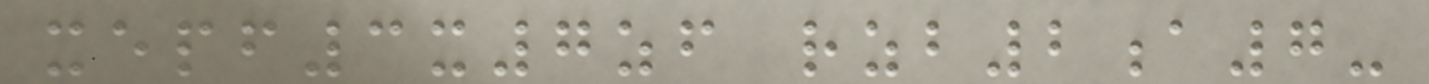xepf3x7zf rzb2a7-
